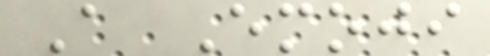A Emoji
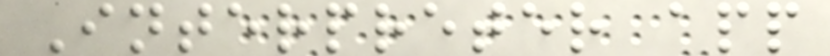Interpreter app
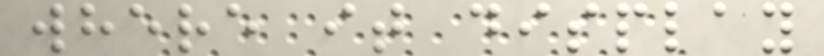where it display
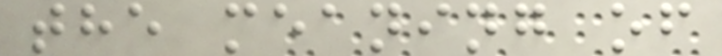the meaning of
